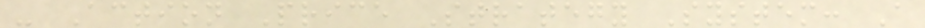- Action Price Strategy System: A
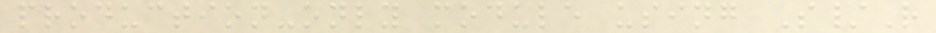production-only module using S/R
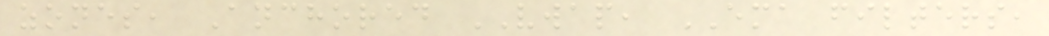zones, Anchored VWAP, EMA filters,
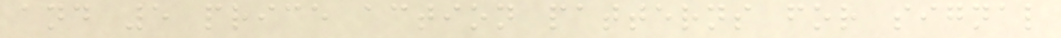and 5 price action patterns for signal
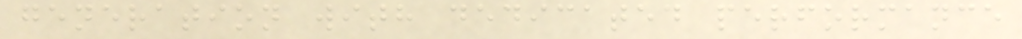generation with dedicated performance
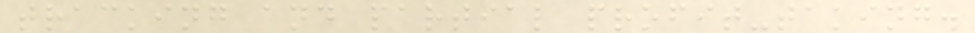tracking and partial profit-taking.
